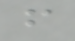f
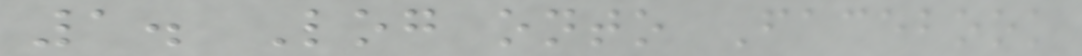1. Log onto Facebook
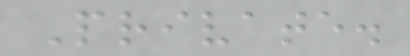Private.
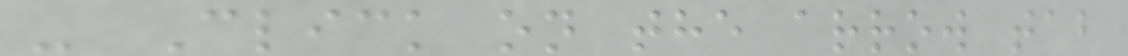- Click on the arrow tab
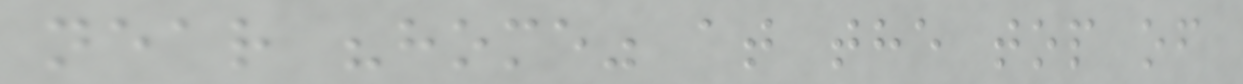near "home" at the top of
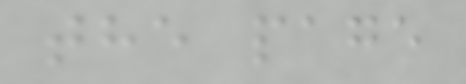the page
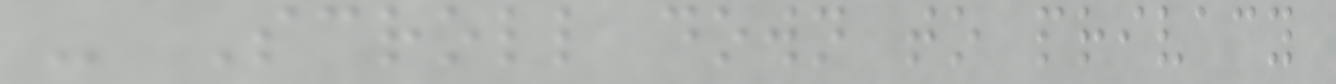- Scroll down to privacy
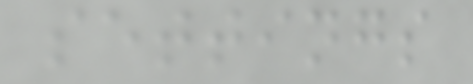settings
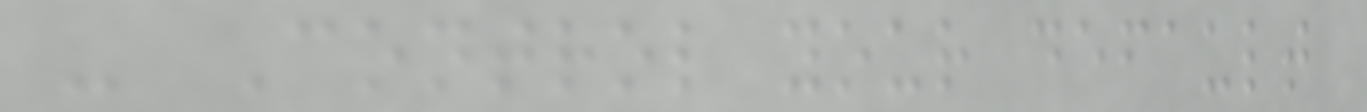- Control your default
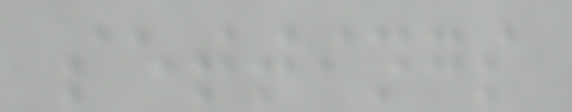settings
